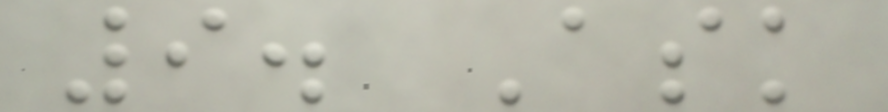9. Ask
